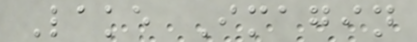Lake Imagin
